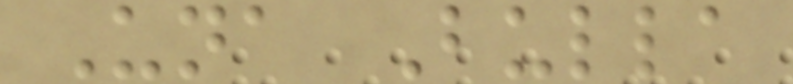Una Bulla
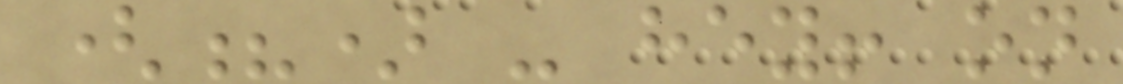(?) - hey! on
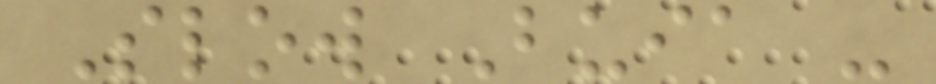Slow Buia -
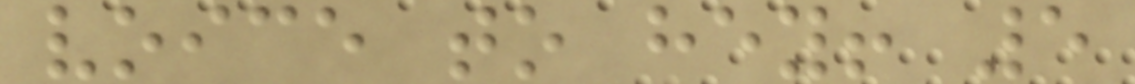voice to hey! 5
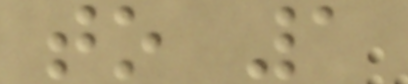to 1
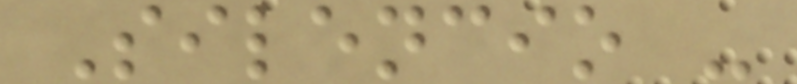Silencio -
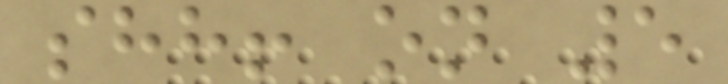shh! on 5
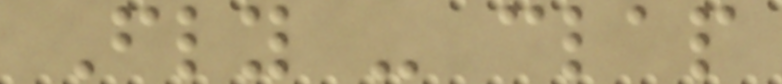Fly - clap
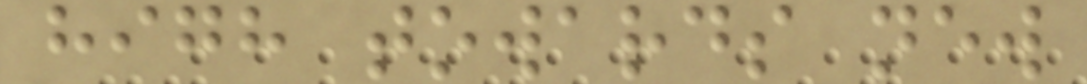high towards new
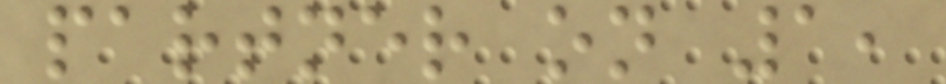partner on 1,
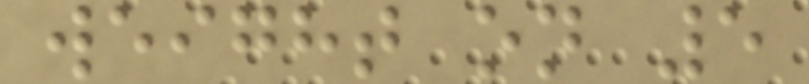weight on 5
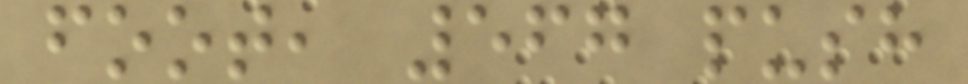foot, 567 push
